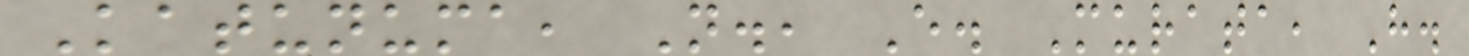Katunuma, N., E. Murata, H.
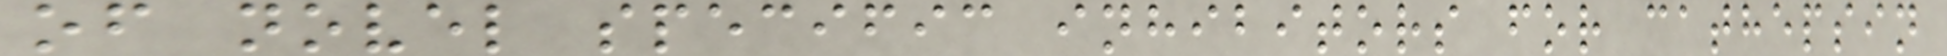of novel specific inhibitors for cathepsin
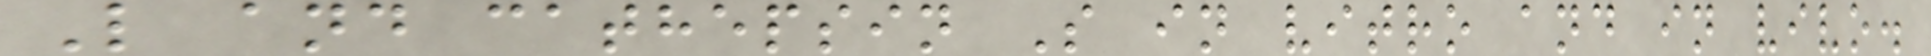L and cathepsin S in vitro and in vivo.
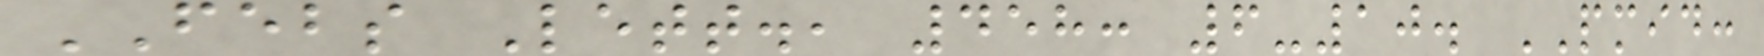FEBS Lett., 458: 6-10. PMID:
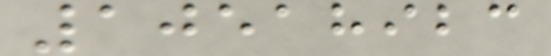10518923
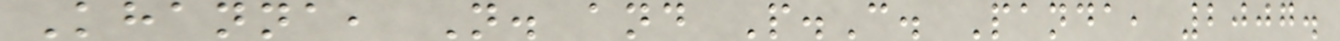Khanna, N. and P.C. Panda, 2007.
